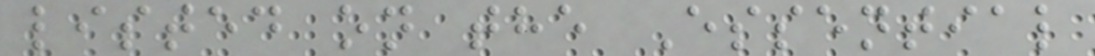listed on the Essential
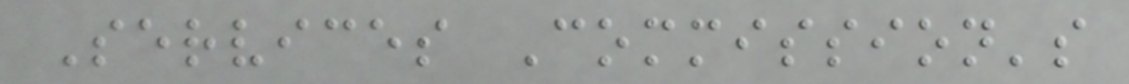Services Commission's
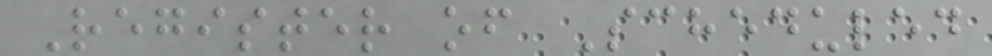Register of Scheduled
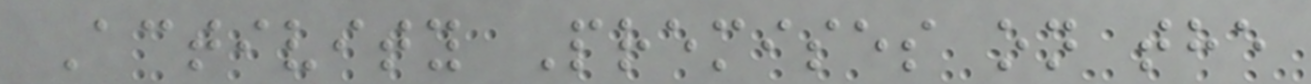Activity Premises on the
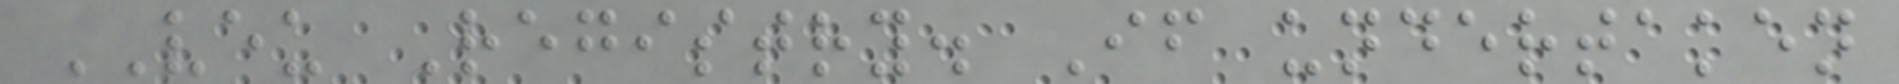VEU Registry. If undertaken
